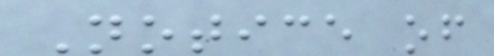Notice of
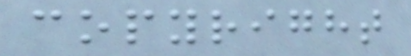copyright
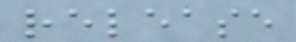release
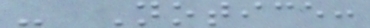- Notice:
